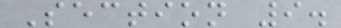Section 9.
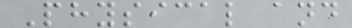Physical and
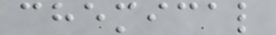chemical
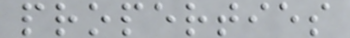properties
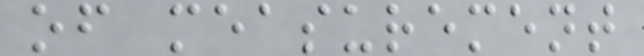of measurement
